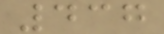437
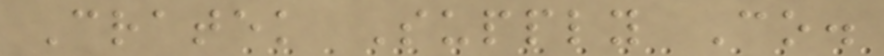Cratek Supply Co.
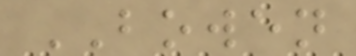BOWEN
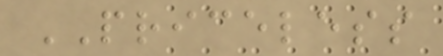PRICELESS
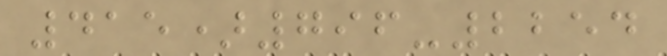415)796-2254
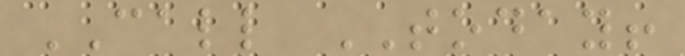CALL TODAY!
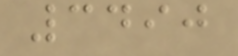3490
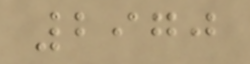2970
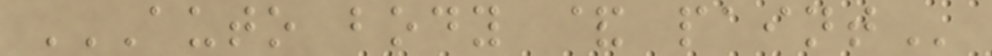AUTO BODY & PAINT
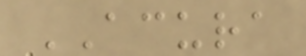ACURA
